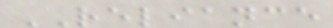RELIANCE
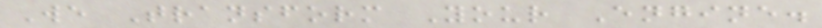We Transform Your Engine.
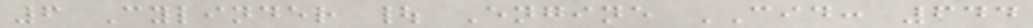6 Cylinder | Engine CID: 644
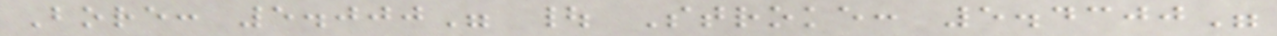Bore: 5.000" | Stroke: 5.4300"
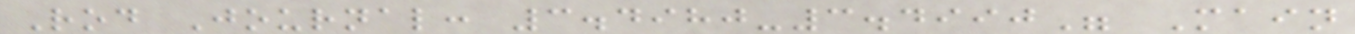Rod Journal: 3.4980-3.4990" Main
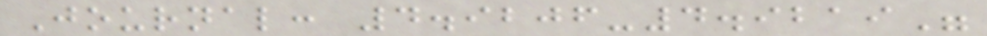Journal: 4.9206-4.9219"
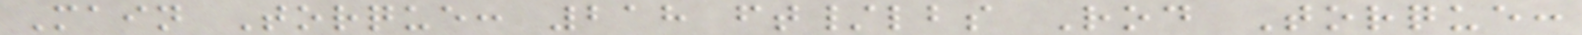Main Torque: 218 ft/lbs Rod Torque:
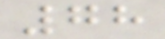78
